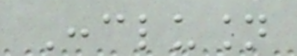Conclusion
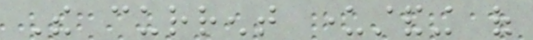The current understanding of
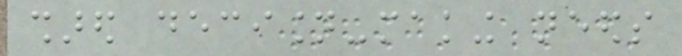shared decision-making needs
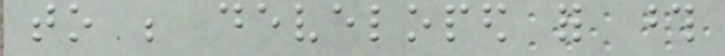to be developed for those
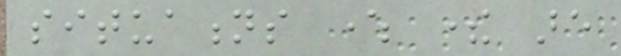situations where there are
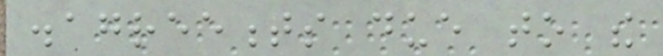disagreements due to the
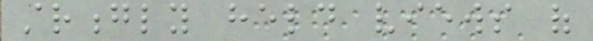strongly held views of
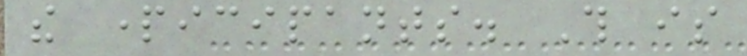the participants. This is
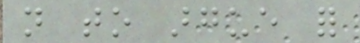not to argue for
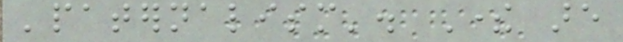'paternalism'. There are
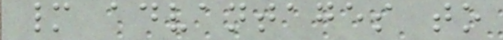many advantages to
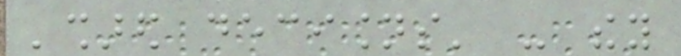'shared decisions' - they
